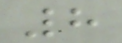8
